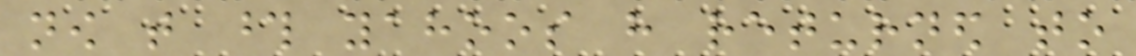now that those yahoos have returned to
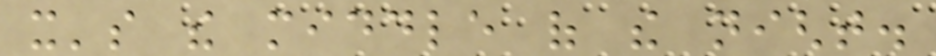it's the middle of the night.
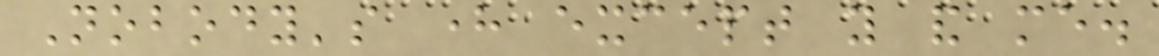Nobody's here except you and me.
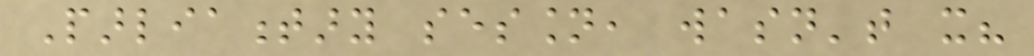Parliamentary session, wasn't it?
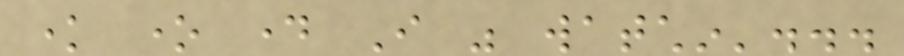know one day I was watchin'...
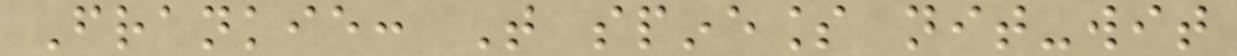Frankie: That spineless nit-wit
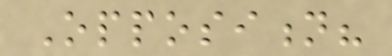Opposition?
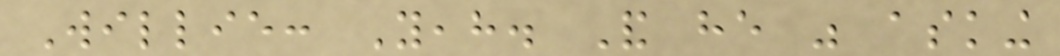Willie: Yeah. And he was asking
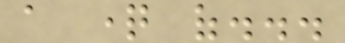a question of...
